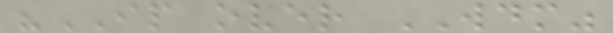"IP over WDM"
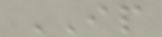IP
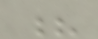?
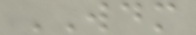WDM
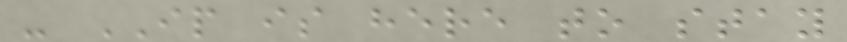- IP is here to stay
